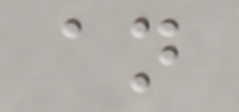an
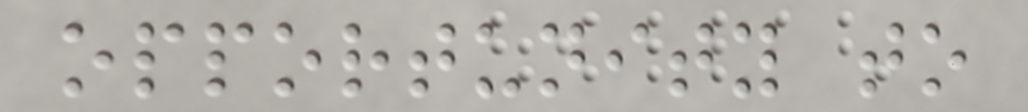opportunity to
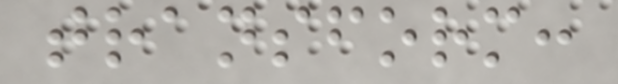transform:
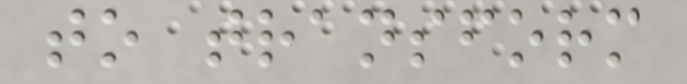to transform
